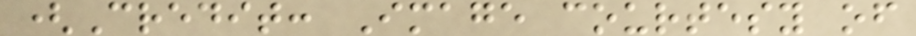(Credit: Image courtesy of
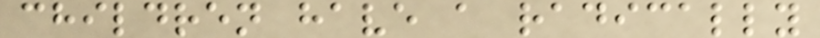children have a radically
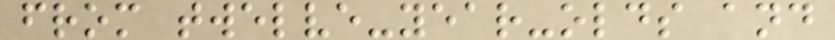from twelve-year-olds and
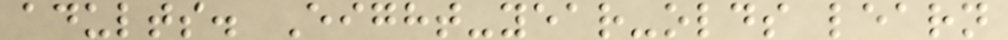adults. Eight-year-olds learn
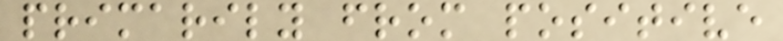primarily from positive
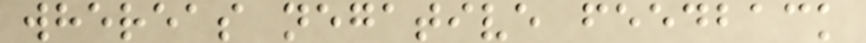whereas negative feedback
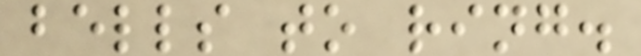bells to ring.
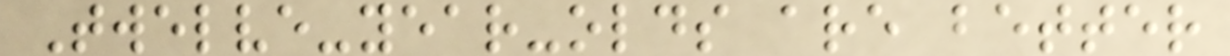Twelve-year-olds are better
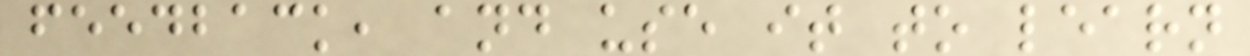feedback, and use it to learn
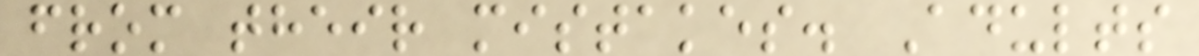from their mistakes. Adults
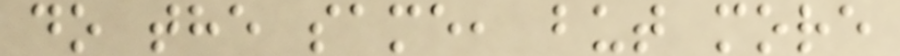do the same, but more
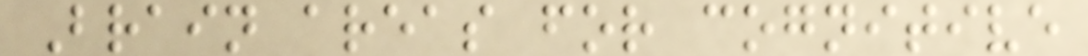Brain areas for cognitive
